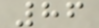86
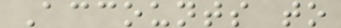Accounts to
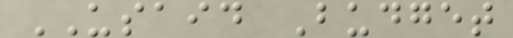USAID Budget
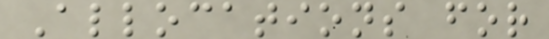Allocations for
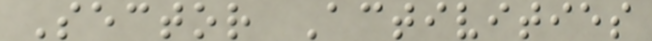Sector Activities
